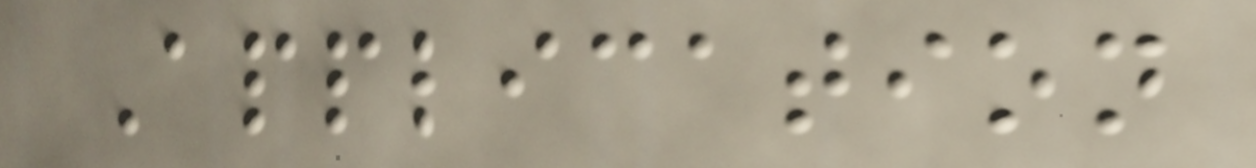Application
